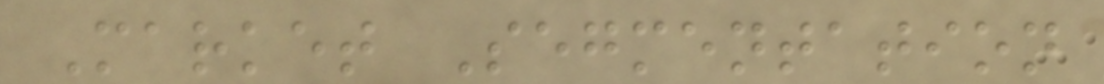Market Segmentation
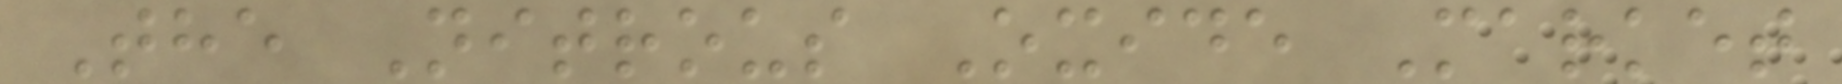The Nitrous Oxide Market
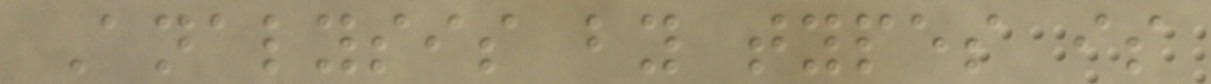Analysis by types is
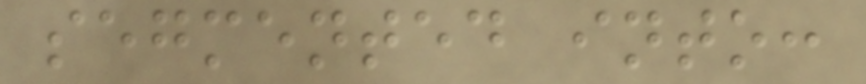segmented into:
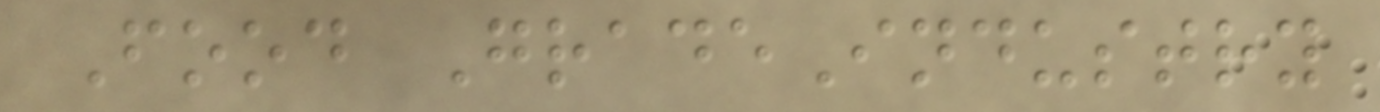Food GradeIndustry
